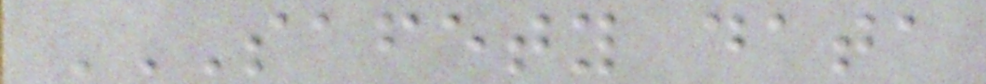SAFETY DATA
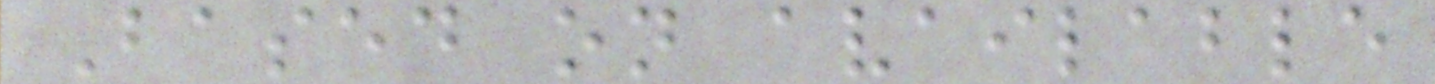Based on available
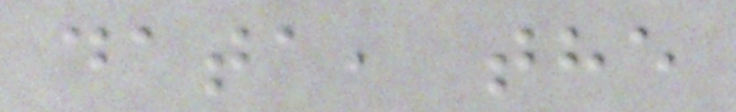data, the
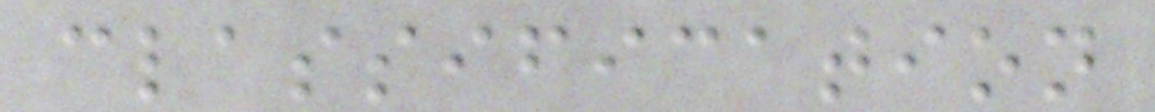classification
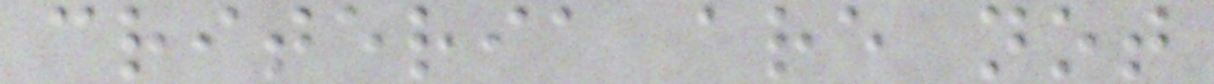criteria are not
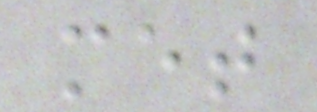met
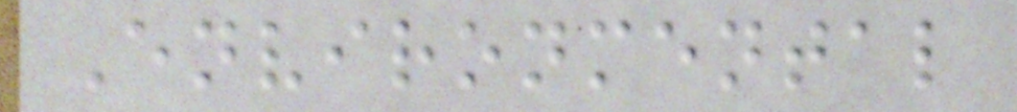Environmental
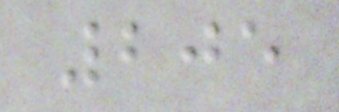205
